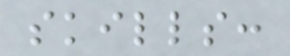skills:
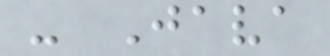- Java
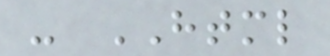- HTML
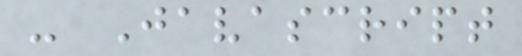- Javascript
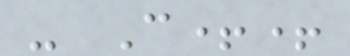- C++
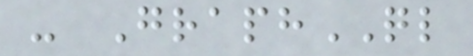- GraphQL
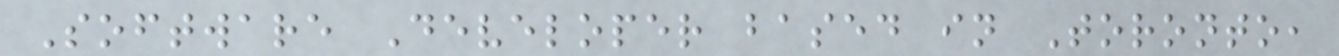Software Developer based in Toronto,
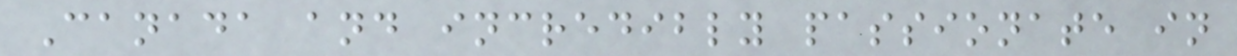Canada and incredibly passionate in
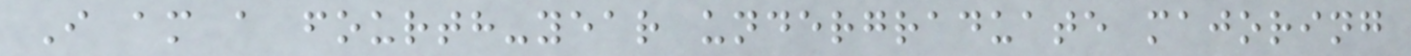I am a fourth-year undergraduate majoring
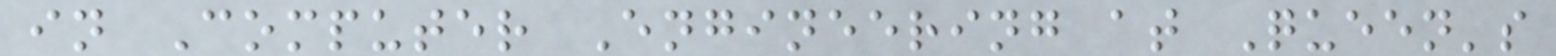in Computer Engineering at Queen's
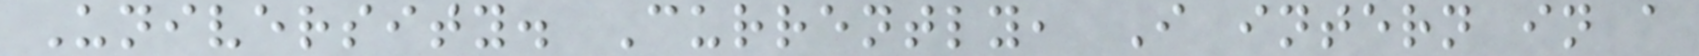University. Currently, I intern in a
